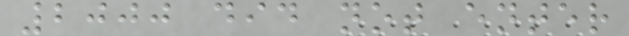2000 did not enter
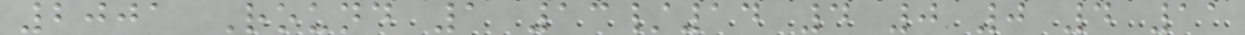2001 Round 1 13/14 4 0 0 4 11
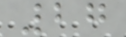27
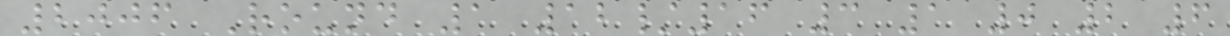2006 Round 1 12/16 3 1 0 2 6
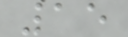15
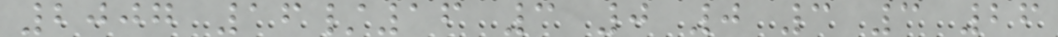2007 16/16 3 0 0 3 3 26
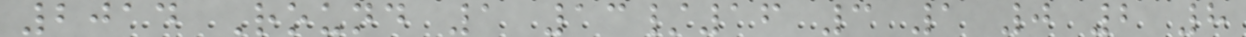2014 Round 1 13/16 3 1 0 2 8
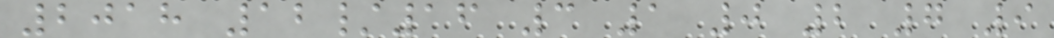2018 12/16 3 1 0 2 7 9
